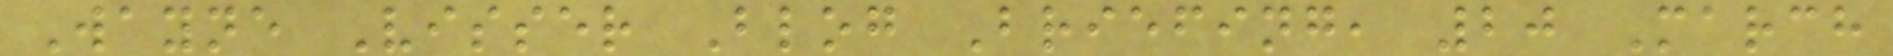Wayne Visser Blog Briefing, 20 March
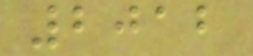2012
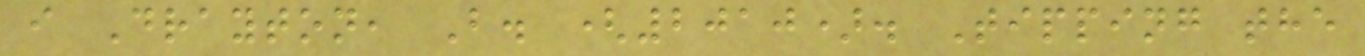i Drayton, B. (2010). Tipping the
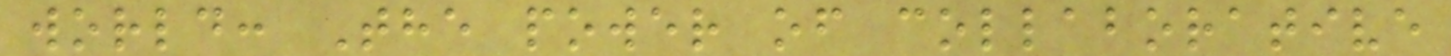world: The power of collaborative
